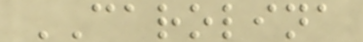CAROLINA
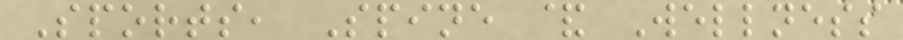Sports, Spine & Wellness
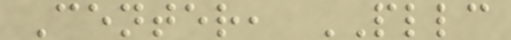Center, PLLC
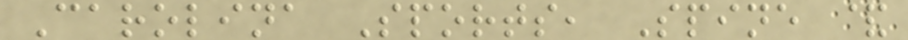Carolina Sports, Spine &
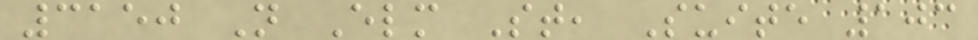3150 N Elm St, Suite 103
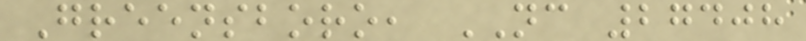Greensboro, NC 27408
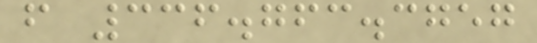f 336.763.3757
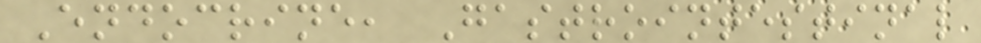Endocrine, Gastrointestinal
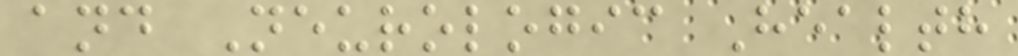and Neurologic Health
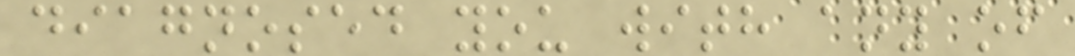diagnosed you with any of
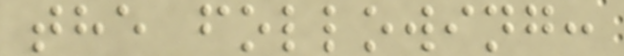the following:
